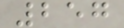257
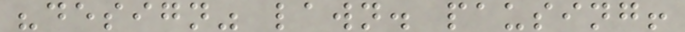"design" lawn. pausing!
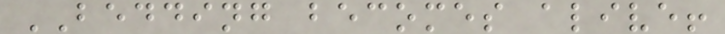BEDDING becomes alive!
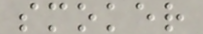smoker
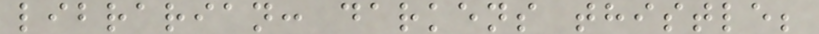librarian: darkens thistle;
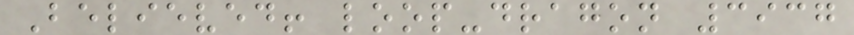Believed! loop-dragon 3937
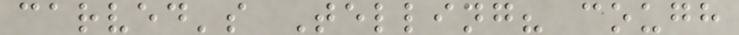carved's Telling? cough
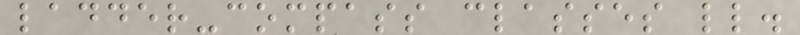ladder-compass classes ll.
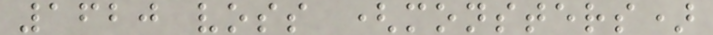1620 voss (monsters)
